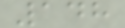148
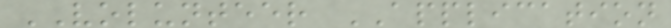VOLUNTEER APPLICATION
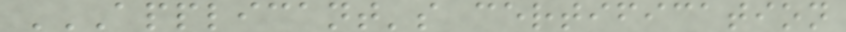APPLICANT'S CERTIFICATION
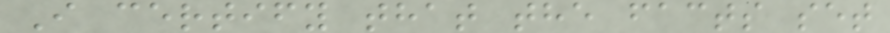I certify that the facts set
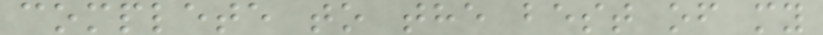complete to the best of my
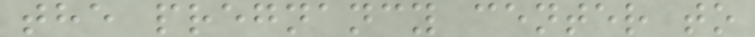the pregnancy center to
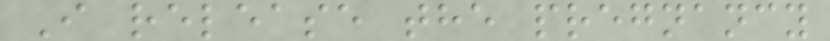I release the pregnancy
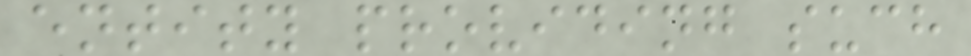entity providing such
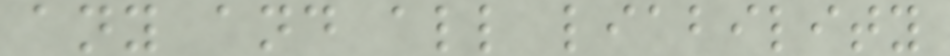any and all liability
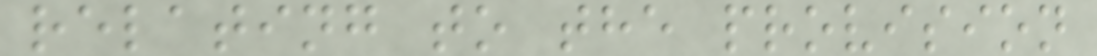relating to the provision
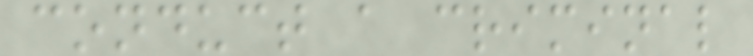conduct a criminal
